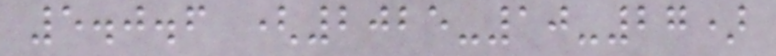5.0.6 (2025-10-27)
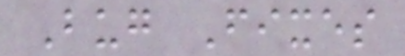Bug Fixes
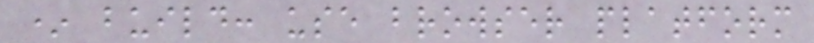* build: use browser platform
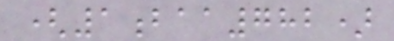(1baa782)
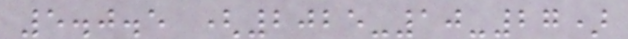5.0.5 (2025-10-27)
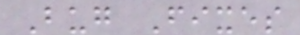Bug Fixes
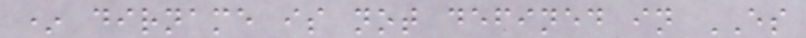* dirname is not defined in ES
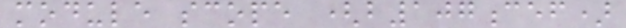module scope (b107cef)
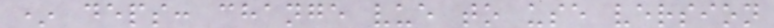* deps: change vue to use version
